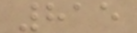815
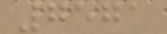7571
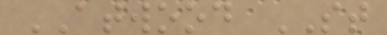ATWOOD ST
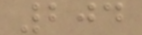204
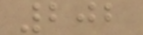202
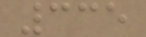335
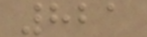821
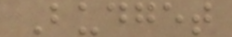Budget
